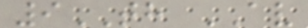9TH AV
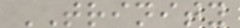TRINITY
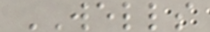WELLS
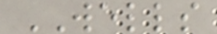WELLS
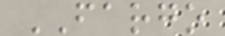FARGO
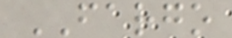FARGO
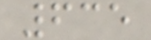635
